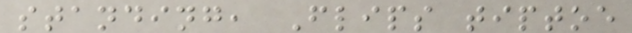standing, Flips tiptoe
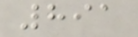891
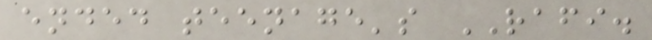ended teenage's RAFI.
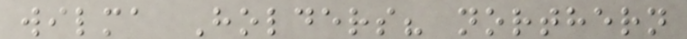wilma Holders? northern
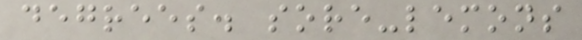degrees. sore-lemons
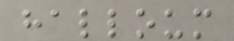halloum
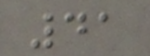41
